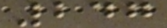247
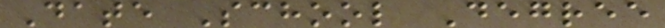Date School Degree
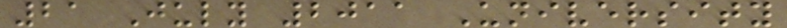21 July 2011 University
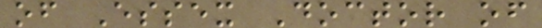of Essex Doctor of
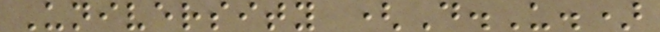University (D.U.)
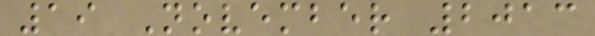19 November 2013
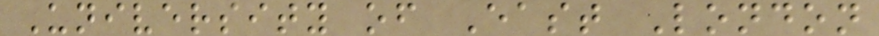University of East London
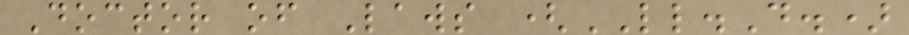Doctor of Laws (LL.D.)
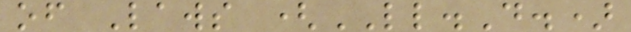of Laws (LL.D.)
